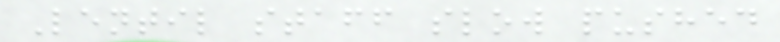Lentil staff slow pushed
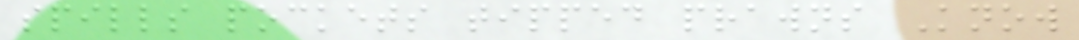spills pockets tipped prawns Know
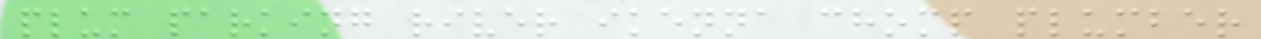plum parking river ikenna chomp plumber
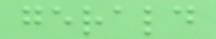gerald
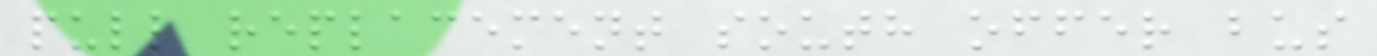pull replacement south offer bus
